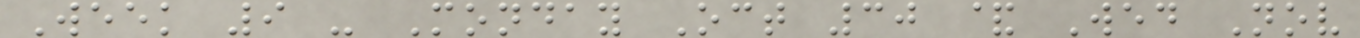Week 9 - Monday Oct 30 & Wed Nov
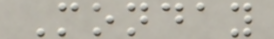Monday
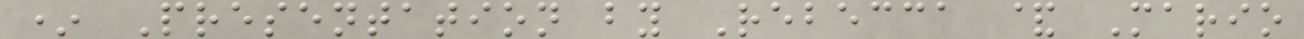* Presentation by Rebecca & Mario
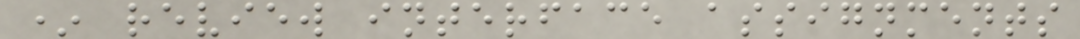* review interface assignments
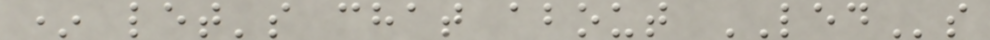* let's chat about LEDs
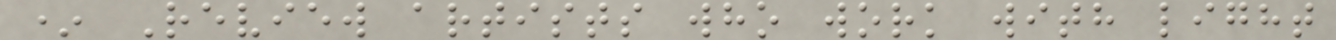* Review artists who work with light
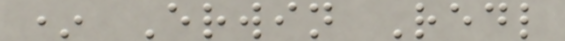* Erwin Redl
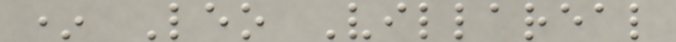* Leo Villareal
